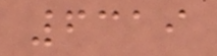6319
